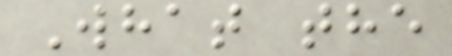What the
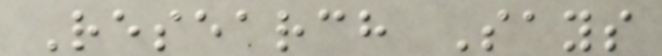Research Says
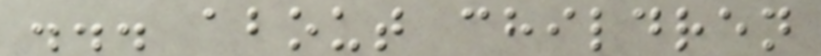... about children
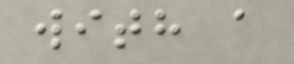with a
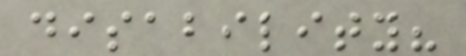disability?
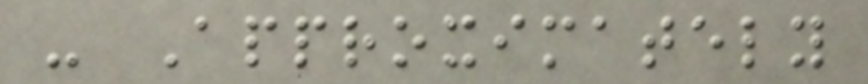- Approximately
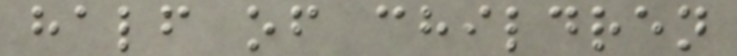half of children
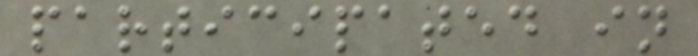participated in
